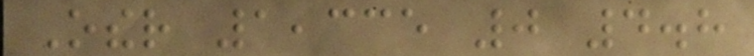Other 1,335 0 4.8
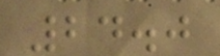24.0
